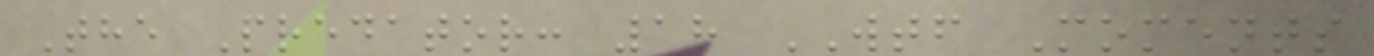The Predator: 18 WTF Moments
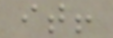it!
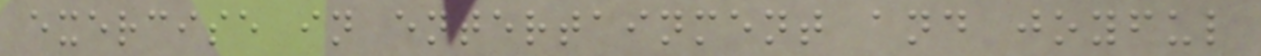exercise in entertainment and joyful
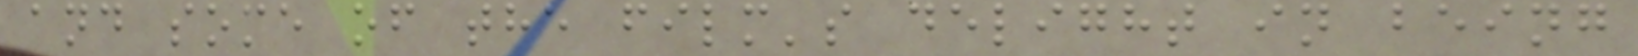and some of the film's delight in being
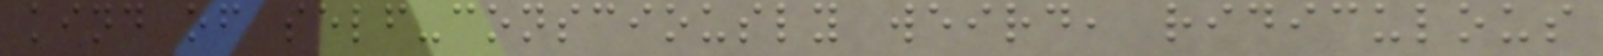kind of self-consciously weird, ridiculous
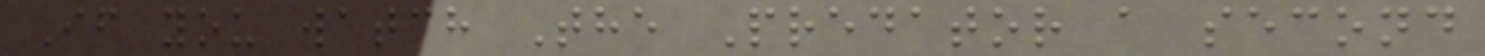If you watch The Predator a second
